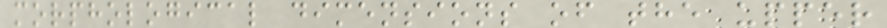morphological dimensions of the upper
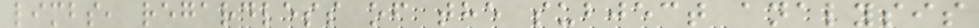limbs, regardless of the subject analysis
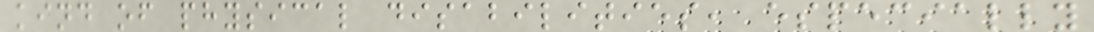kind of physical disabilities, especially
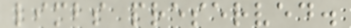limbs preserved.
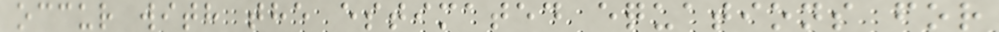occur with the estimated equations for
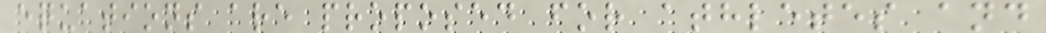equations are proposed for athletes and
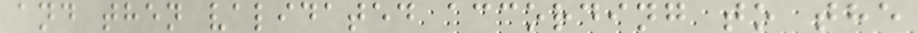and then validated according to the
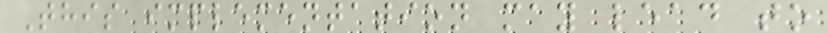This implementation may lead to
